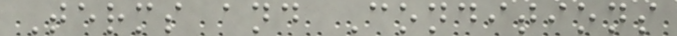Terms and Conditions
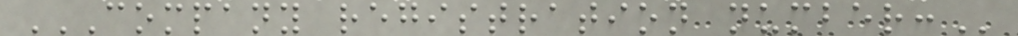COMPANY REGISTRATION NUMBER:
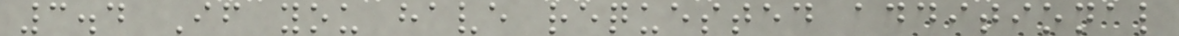3.4 If you have requested additional
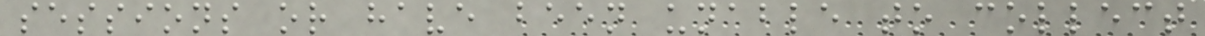sessions or have been unable to collect
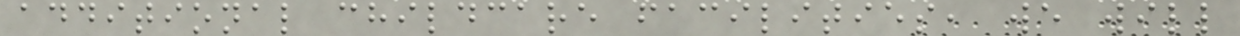additional childcare facilities, we will
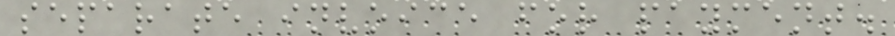separate invoice for payment.
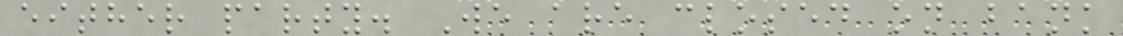either party. We are closed on bank
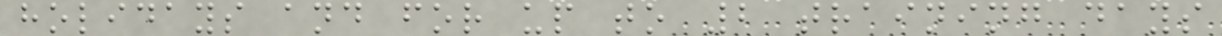holidays and for up to 2 training days
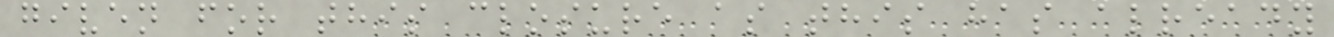given for this closure as this has already
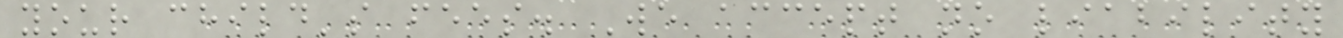your child's fees. We accept no liability
